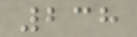238
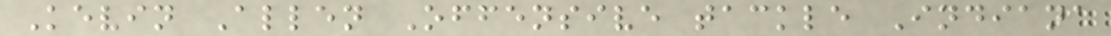Kevin Allen Offensive tackle Indiana
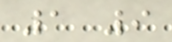1 9
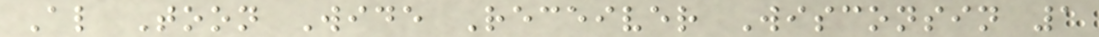Al Toon Wide Receiver Wisconsin 1
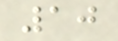10
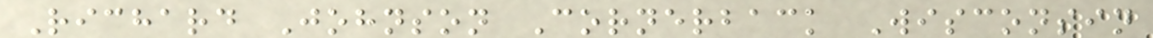Richard Johnson Cornerback Wisconsin
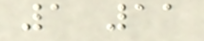1 11
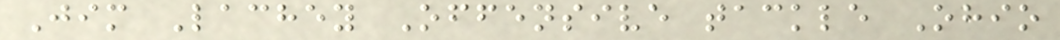Jim Lachey Offensive tackle Ohio
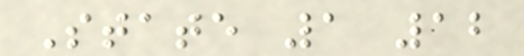State 1 12
